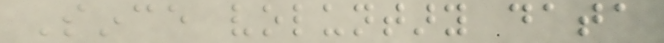Since voluntary data
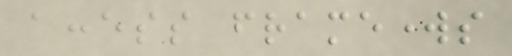access frameworks
